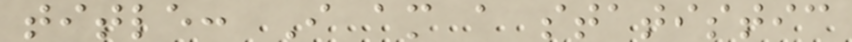title: I am a statistic
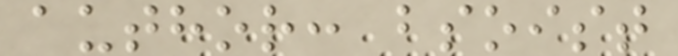author: bsoist
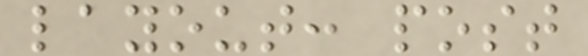layout: post
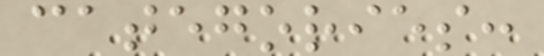categories:
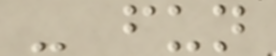- fun
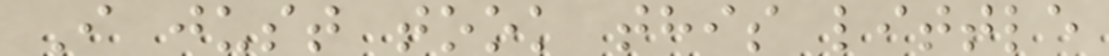I just took this little
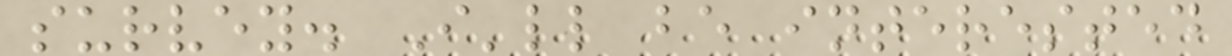survey. I'll be interested
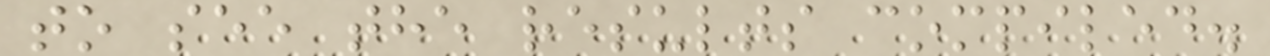to see the results compiled.
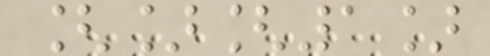[][1]
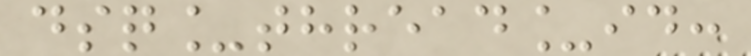dsq_thread_id:
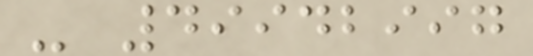- 49942997
